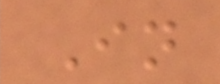In
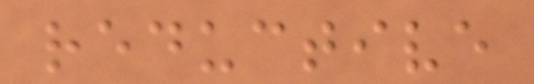reductive
